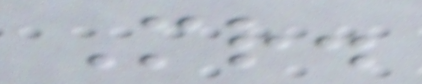Mr.
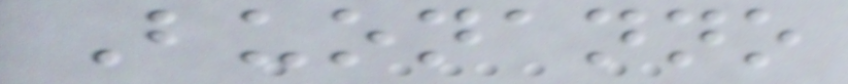Buonanno
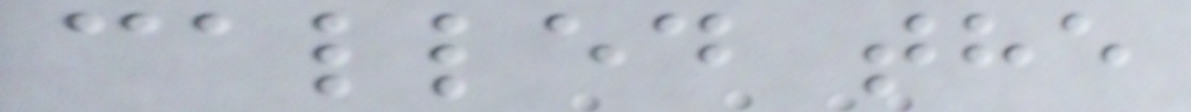called the
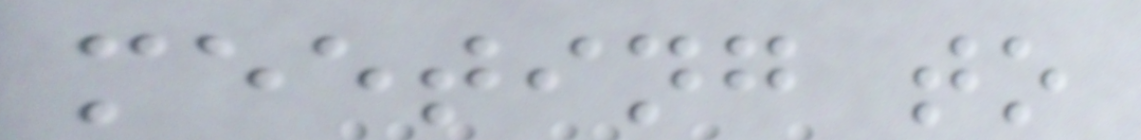meeting to
